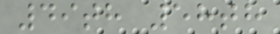49th 58th
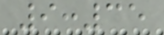9:35
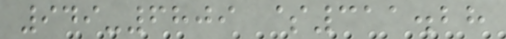949-6809 $311.28
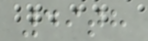49th
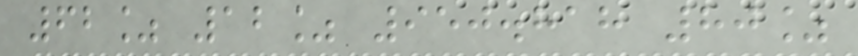62% 12% 950.818 80%
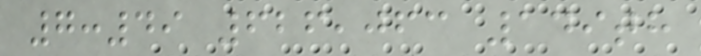7:49 626,063 149th
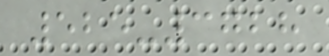525-3728
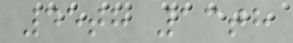45th 13th
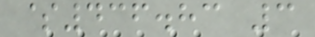$436.83 3
